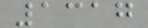1317
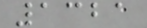1321
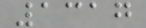1317
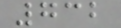732
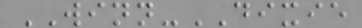WINN-DIXIE
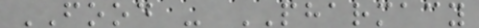FOOD - PHARMACY
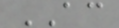AC
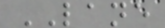LANE
